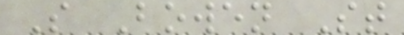S Bowen St
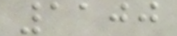1100
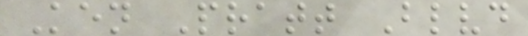Ken Pratt Blvd
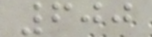600
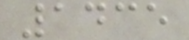1435
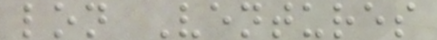lon Ventures
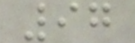97
